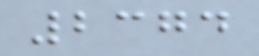2374
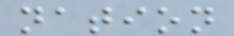nation
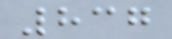837
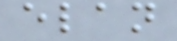elan
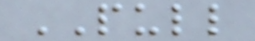PULL
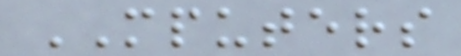MPUTERS
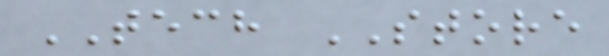TECH STORE
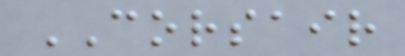CORSAIR
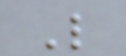L
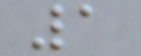1
